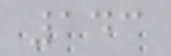143
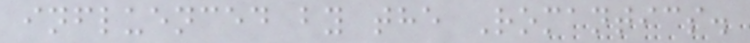influenced by the Romantics.
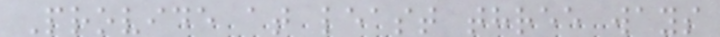Provide at least three ways
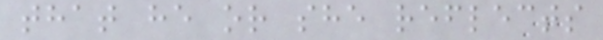that he or she reflects
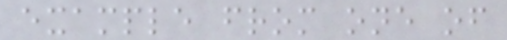example from one of
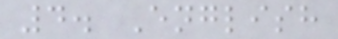4. English
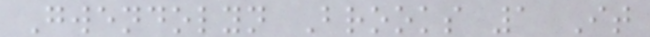Gwendolyn Brooks 1 It
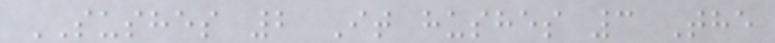SUSHES 2 It hushes 3 The
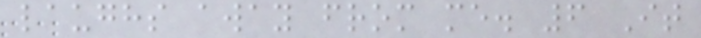laughs away from me. 6 It
